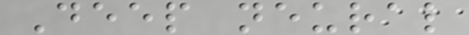Deep neural
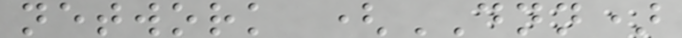network (DNN)
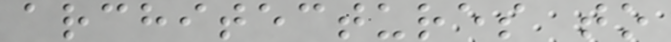architectures to
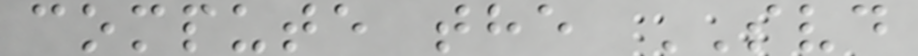compute the SVD
